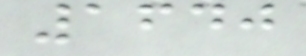1640
